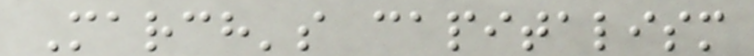March's capitalism
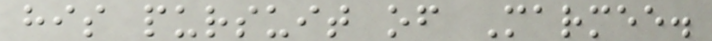his pursuit of Marmee.
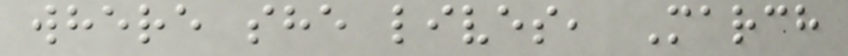where she lives, March
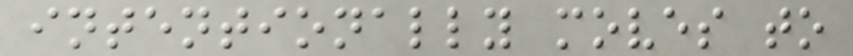intentionally moves to
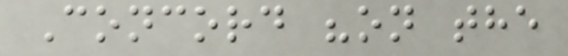Concord "on the
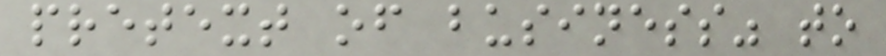pretext of business" to
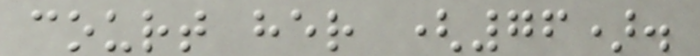court her (76).
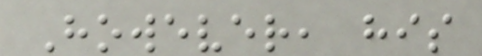However, his
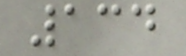134
